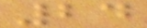24
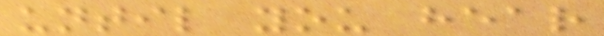until you hear
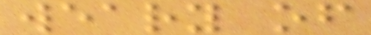weary of
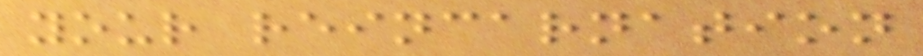your reincarnation
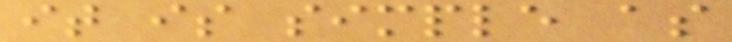it is simple as
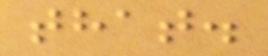that.
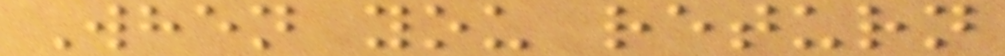When you return
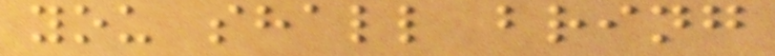you shall bring
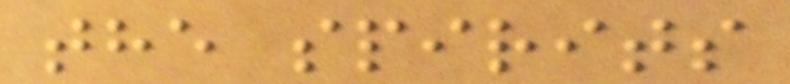the spirits
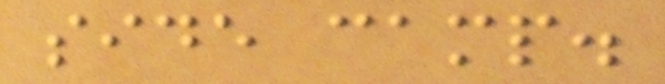side camp.
